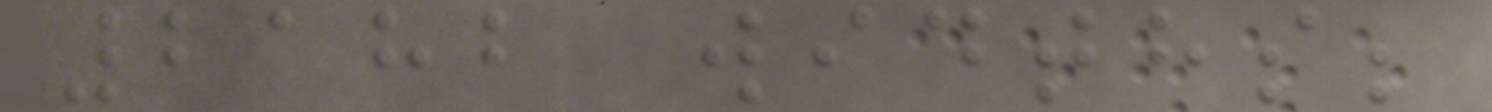2182 widths;
